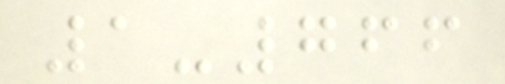1-766
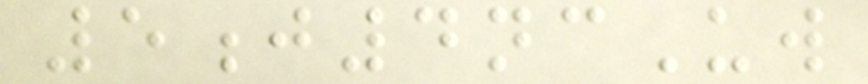5j4ncUw
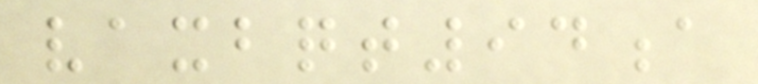vaxbqt94a
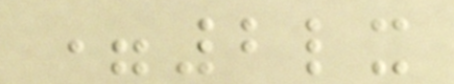=2lx
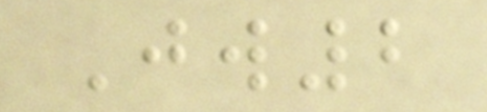Jw2
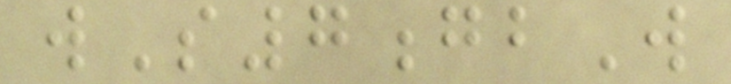wS7gbW
